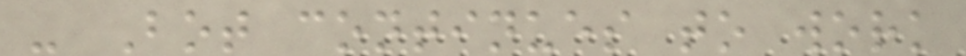- Bot continues to work
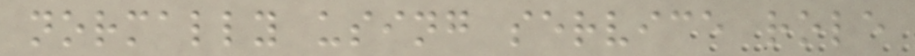normally using service role
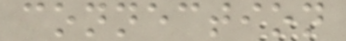connection
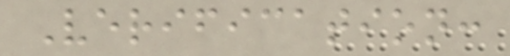Verification:
